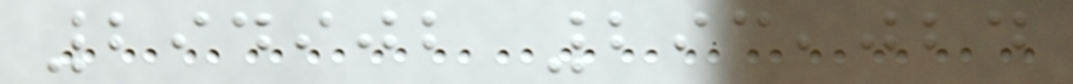294902 293,024
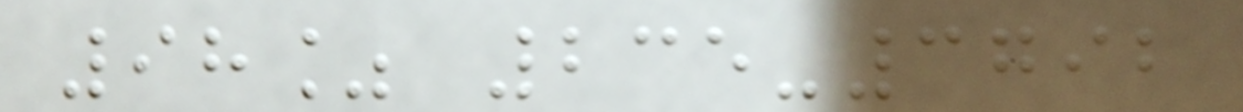98% 235-3792
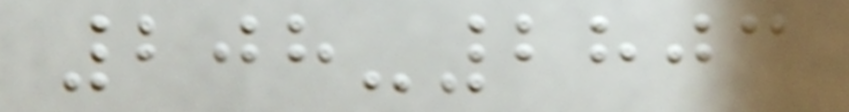208-2803
